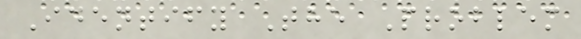Identify The Problem
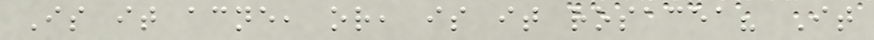Is it acne, or, is it rosacea? It
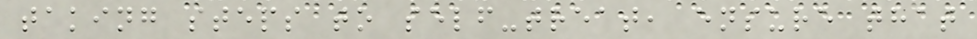taking steps to self-treat, ensure that
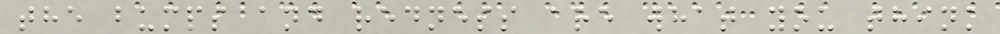the bumps and redness are what you think
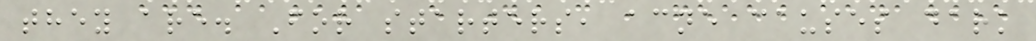they are. For starters, acne causes dark
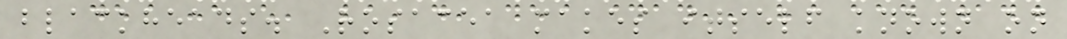blackheads. Rosacea makes itself known on
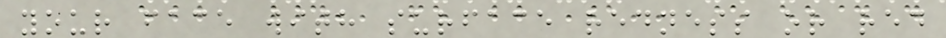your face with surface redness or red
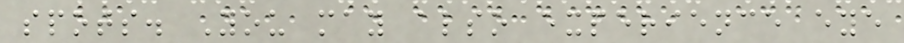spots. You may also experience eye
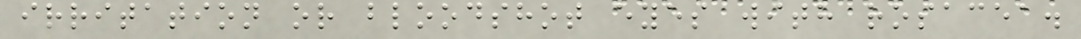irritation or bloodshot eyes with rosacea.
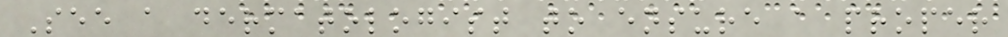See a dermatologist to ensure a proper
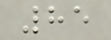85
